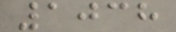1038
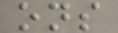ons
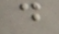d
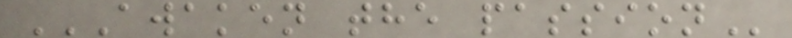AWAKEN THE PASSION
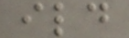ild
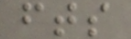fts
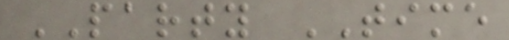PARTY TIME
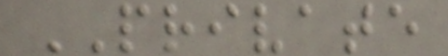PRIVATE
